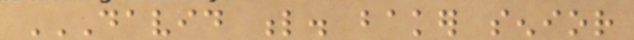DAVID L. BAKER SENIOR
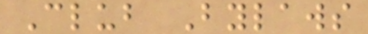Club Bylaws
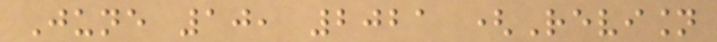June 10, 2021 (Revision
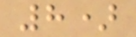8)
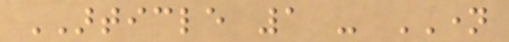ARTICLE 1 - NAME
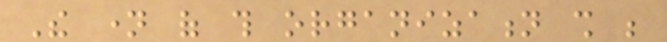The name of this organization shall be
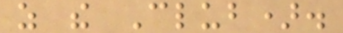as the Club).
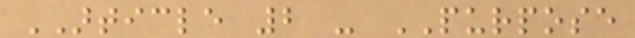ARTICLE 2 - PURPOSE
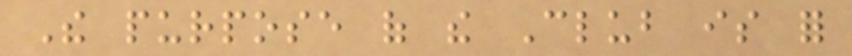The purpose of the Club is for
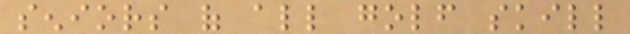seniors of all golf skill
